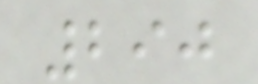290
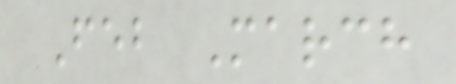Feb March
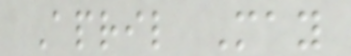April May
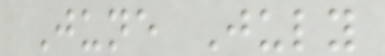June July
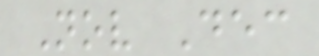Nov Dec
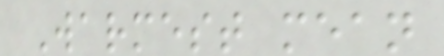Warmest mean
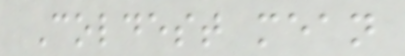Coldest mean
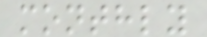monthly
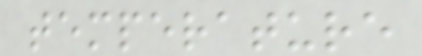temperature
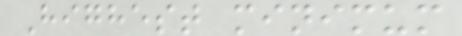Highest minimum
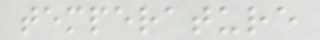temperature
